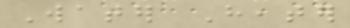Water Heater
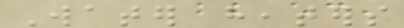Water heaters
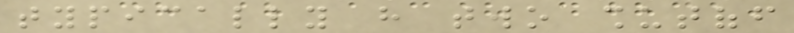typically have two shutoff
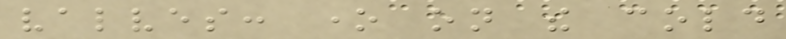valves: one on the cold
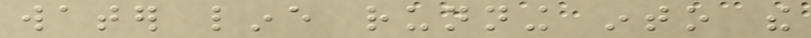water line running into the
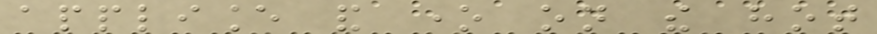appliance and one on the hot
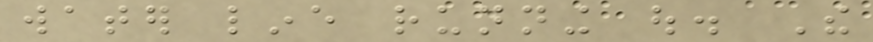water line running out. The
